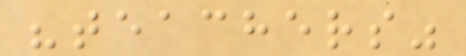"teachers"
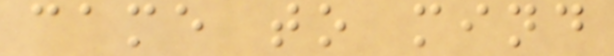came to mind
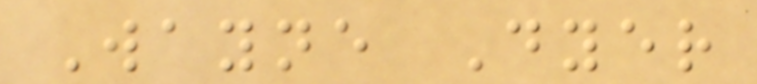Wayne Dyer
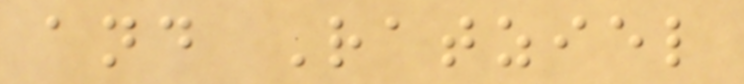and Ratziel
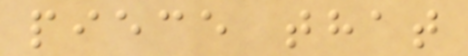piece that
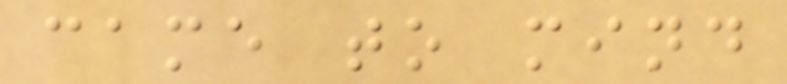came to mind
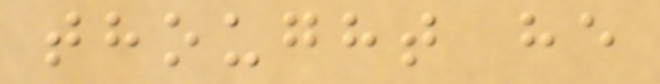thought he
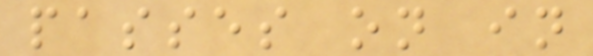passes on in
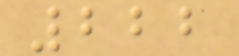222
